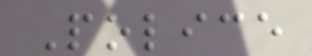Police
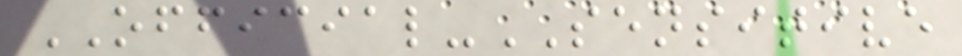OFFICIAL-SENSITIVE
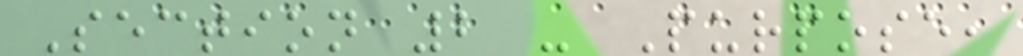Section 2 - Purpose,
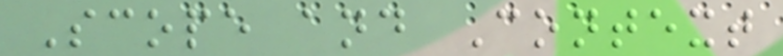Scope and Context
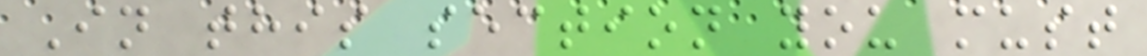In this section you must
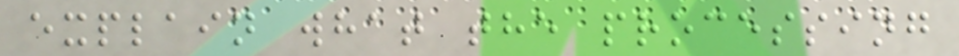explain what the processing
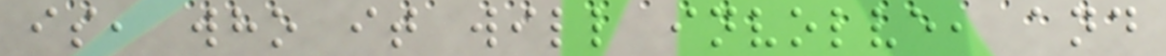is, who it will involve, and
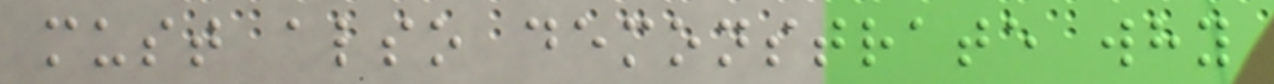must also demonstrate why
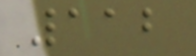112
